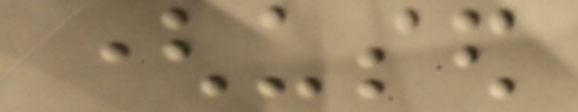(used
